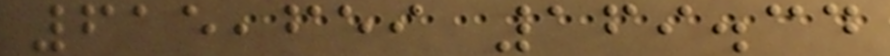615,659 169.34
